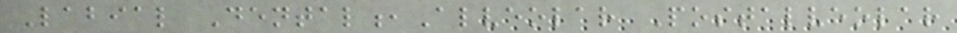Labial Dental,Alveolar Postalveolar
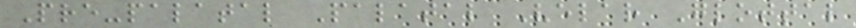Pre-palatal Palatal Velar Glottal
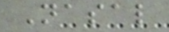Nasal
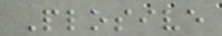Plosive
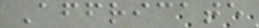Affricate
